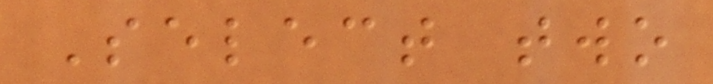Select two
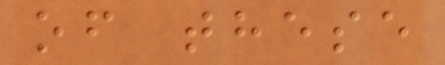of these
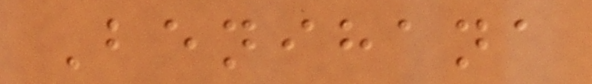Benihana
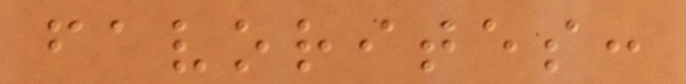favorites:
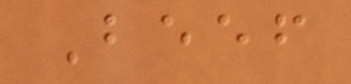Beef
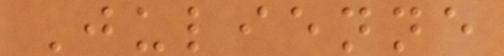Julienne
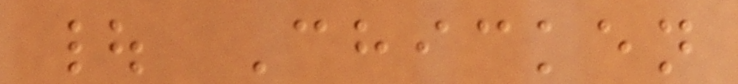| Chicken
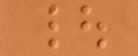|
